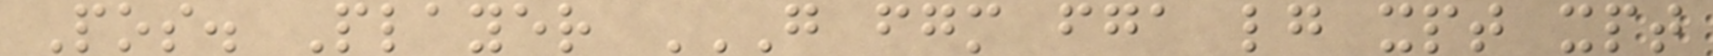Pos. Player G FGM FGA LG XPT XPT
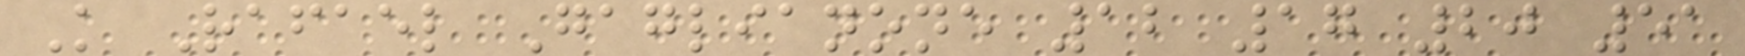K Rafael Gaglianone 12 17 20 51
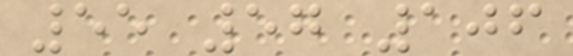55 57 106
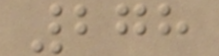278
